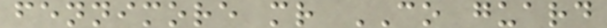fennimore mr CO guard
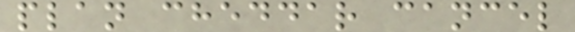plan cheddar cancel
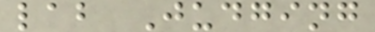lab Judging
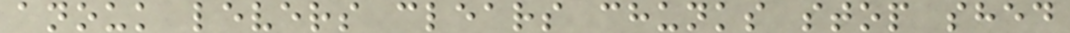anouk levers clears chunks stop shed
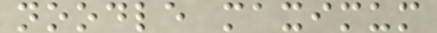noodle maximum
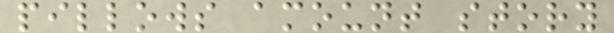pillows amount story
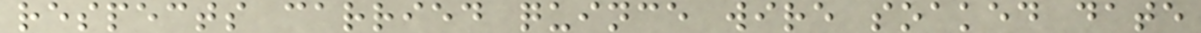respects carried quince wire soaked date
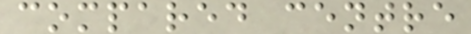compared centre
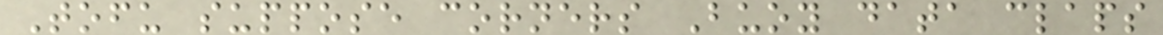Tofu suppose corners Buoy data claps
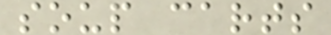soup carts
